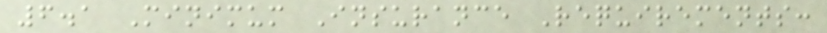6.1 Minimum Insurance Requirements:
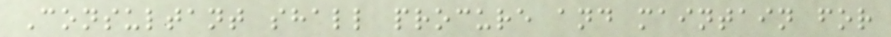Consultant shall procure and maintain for
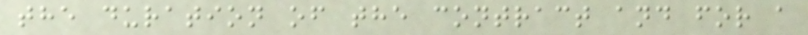the duration of the contract and for a
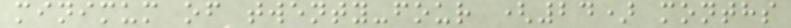minimum of twenty-four (24) months
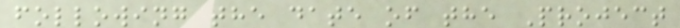following the date of the Project
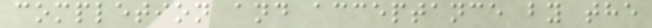completion and acceptance by the
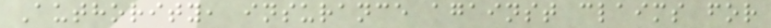Authority, insurance against claims for
